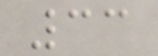33
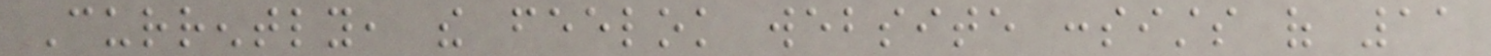Currently, the feelok website consists of 11
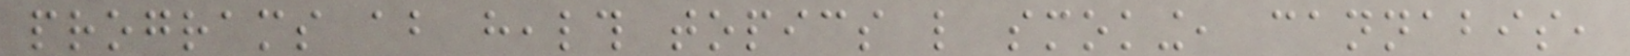programs about health topics like smoking, cannabis,
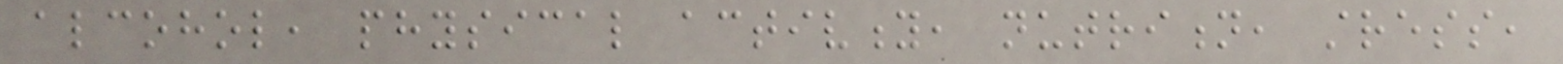alcohol, physical activity, nutrition, stress,
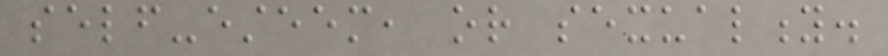self-esteem, or sexuality.
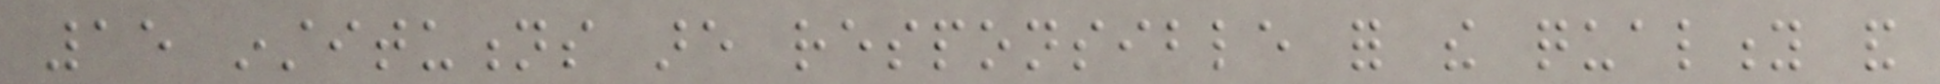15 institutions are responsible for the quality and
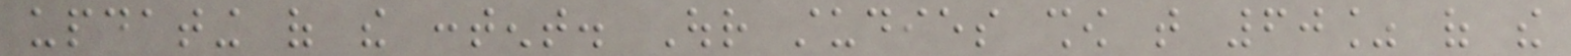updating of the content. Our studies show that 60% of the
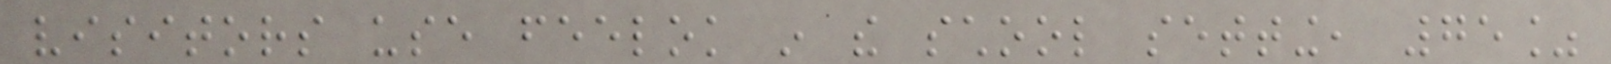visitors use feelok in the school setting, 75%
